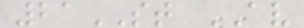21ST AV
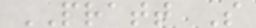PRATT S
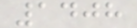1408
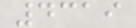4319
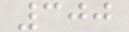300
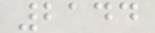2144
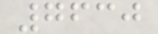7630
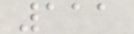111
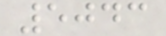5043
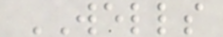WELLS
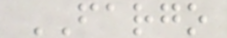FARGO
